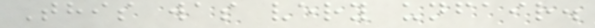This was very unfair.
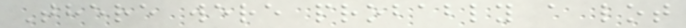There were probably a lot
